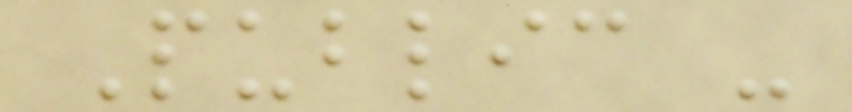Public -
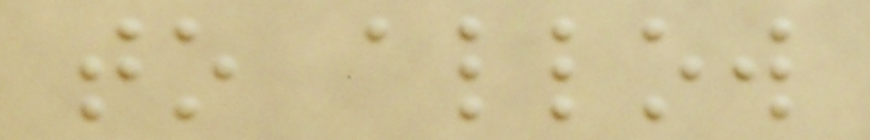to allow
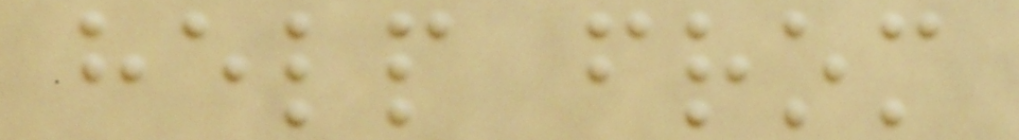help from
